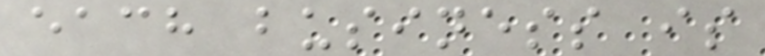each business is
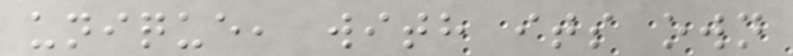unique, with its own
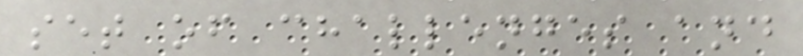set of challenges and
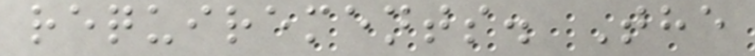requirements. The
